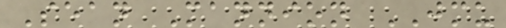Sean Mannion JMU
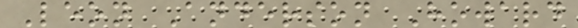Leon Anderson Howard
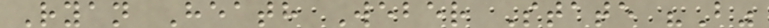Ryan Heath Weber State "B"
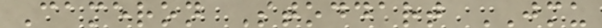Cameron Stoddart JMU
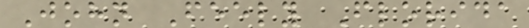John Feely Florida
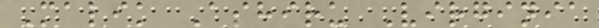Malik Ashiru Virginia
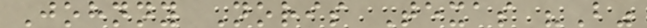Johnny Noris Texas "B"
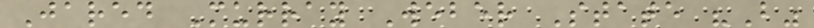Jared Murray Weber State "B"
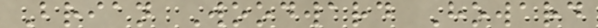Brian Woodward Howard
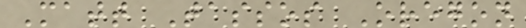Matt Tassos Oregon
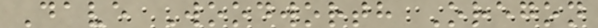Dave Woodworth Oregon
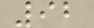92
